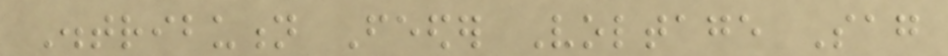Distribution Feeder Voltage Sag
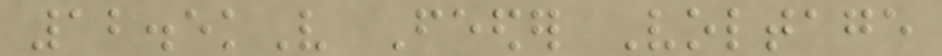12.5kV Feeder Voltage
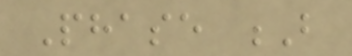Phase B
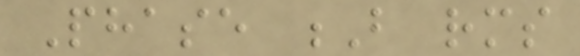Phase B rms
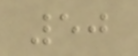50
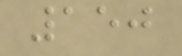150
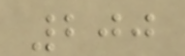200
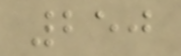250
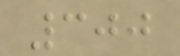300
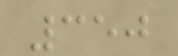350
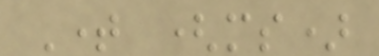Time (ms)
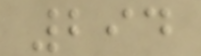294
